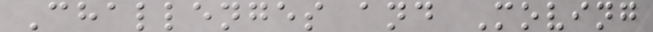Challenges and Moving
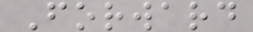Forward
